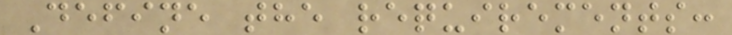Define the requirements:
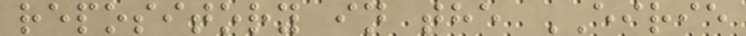repository in the EIRIE
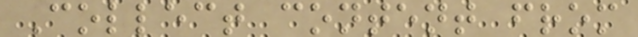Collect content from
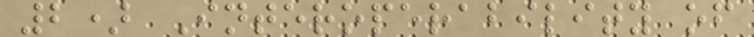2) Interoperability of
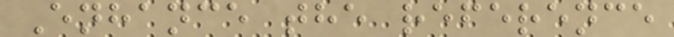Enhance the reference
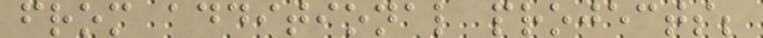from additional projects;
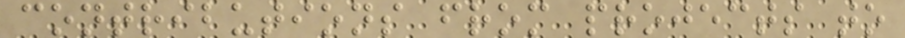contributions from projects to
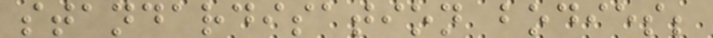standardisation bodies;
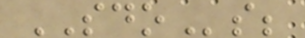SDOs;
